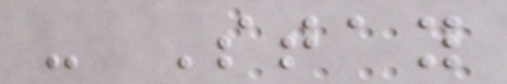- Stay
